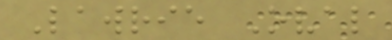Lawrie Oval
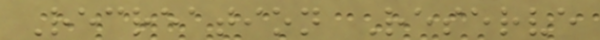Recreation Reserve
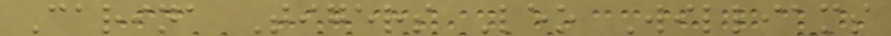Carina Tigers Leo Williams
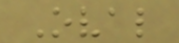Oval
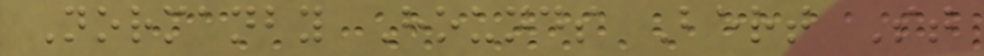Normanby Hounds Bert St
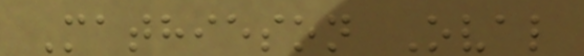Mathieson Oval
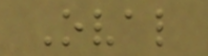Oval
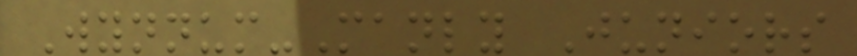Wynnum-Manly Juniors
